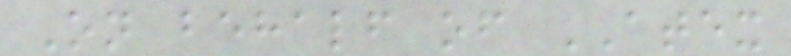On behalf of ATEX
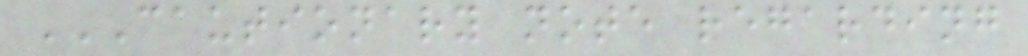CAUTIONARY NOTE REGARDING
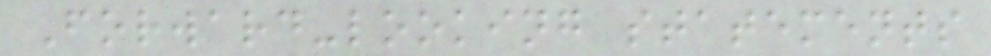Forward-looking statements
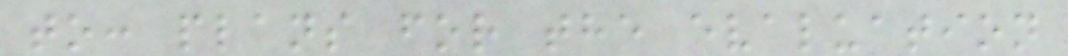to: plans for the evaluation
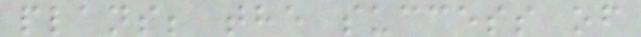plans; the success of
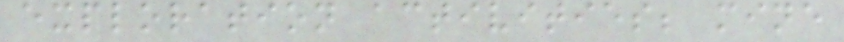exploration activities; mine
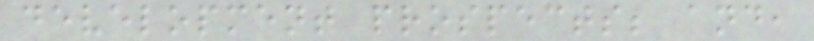development prospects; and,
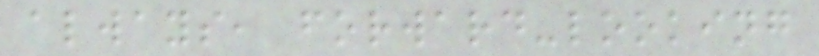always, forward-looking
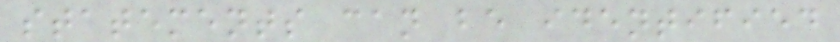statements can be identified
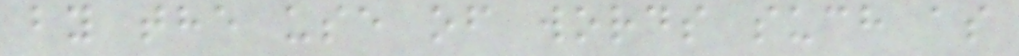by the use of words such as
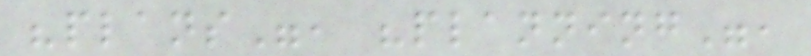"plans", "planning",
